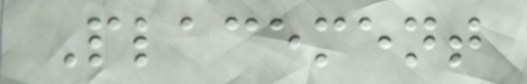Placement
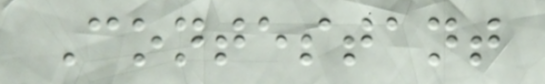Contestant
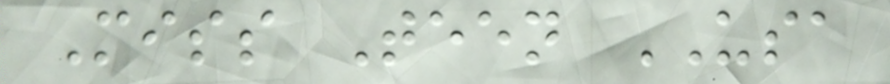Miss Teen USA
